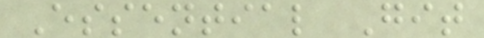Essential Git
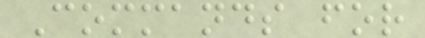Commands for
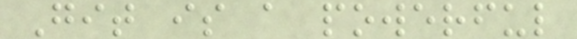Git is a powerful
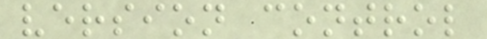version control
